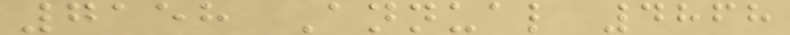7158 Annual 4868
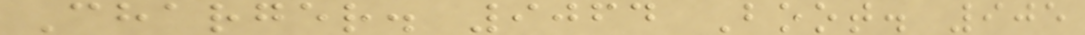Charger. 9064 Boot. 905
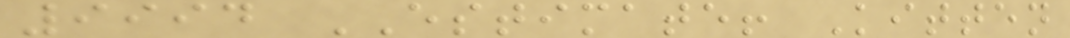9994 ESTIMATE! Kitten
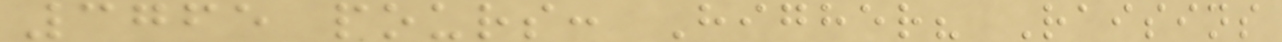3765 pours: Higher? Raisins
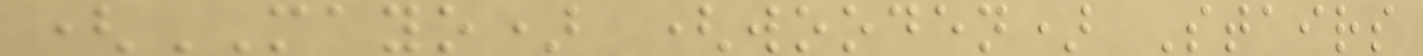(MAYO) (wooden) Stairs
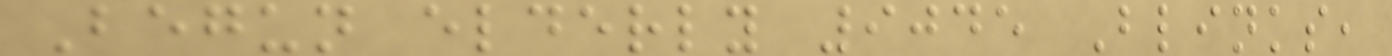Begun elderly 9045 Blinks,
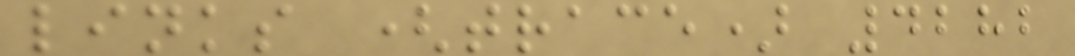links (trace) 4282
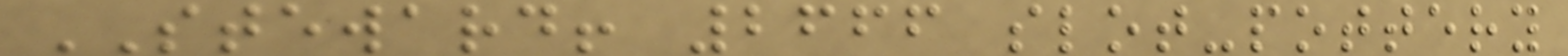STEWARD! 2666 slot-pottery
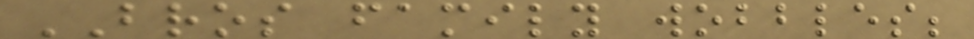BROS family wobbles;
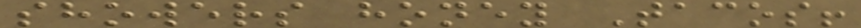showers honey Tacos!
